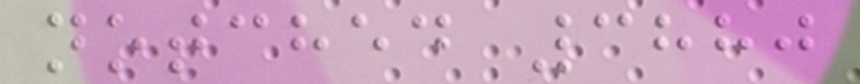notched 3880
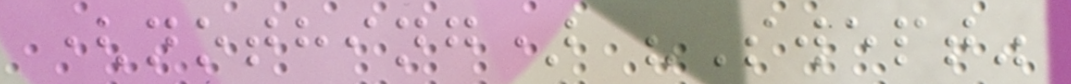(nothing) "Swept"
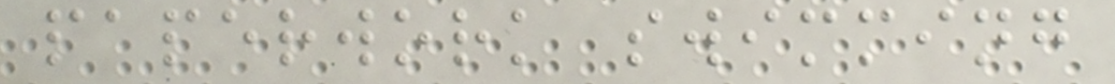paperwork swimming
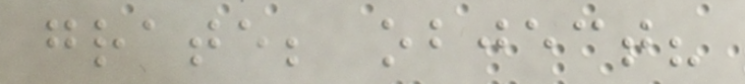grate; object?
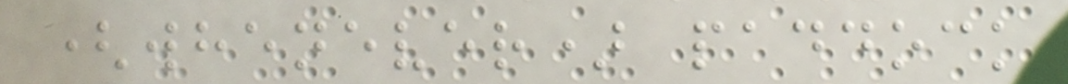(whenever) paddock
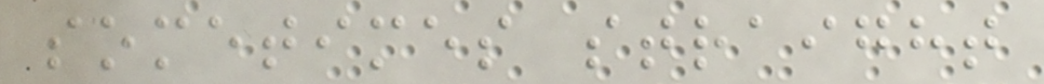sometimes straight
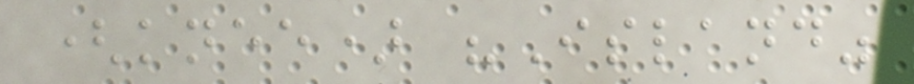(knee) "Island"
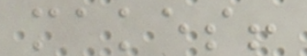makes!
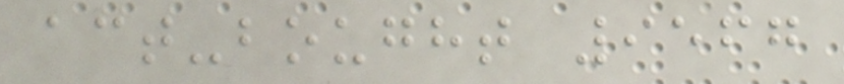act-bought 9567
